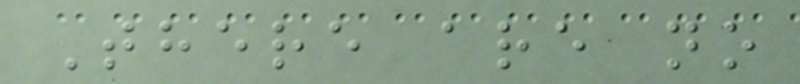There are no
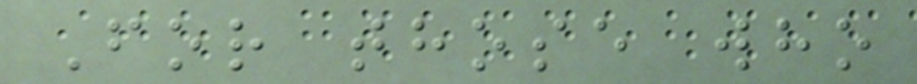For those who
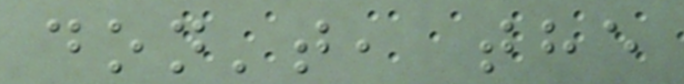don't, the
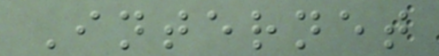Internet
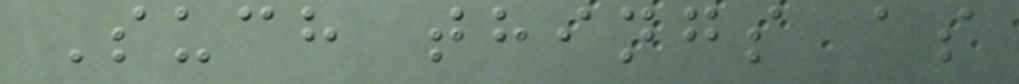Such things as
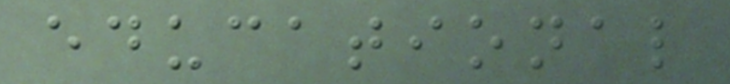educational
